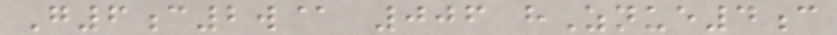G6c2w@ 006 hZnue4c
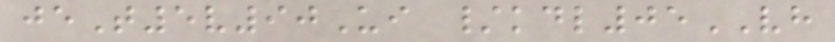jeT5v90Ui /kdl05VH
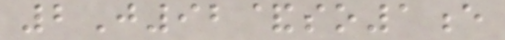2J92&so1e
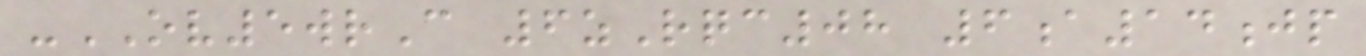-OV5wrC 6zRqc08 6a14jp
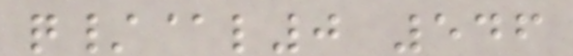q/@l0 546
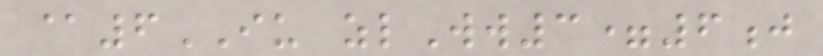@6IU zlWw3=6j
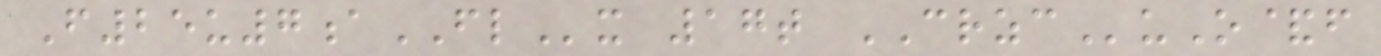F25u7aFLx 17t CRZCuO&f
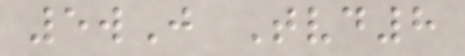5wJ Tvd8
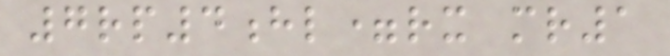7rp4hl=rx mr1
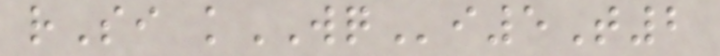rSi kWQi5T2
